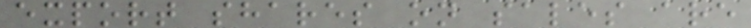export shares on sales are
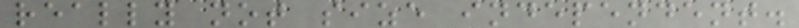really not size independent.
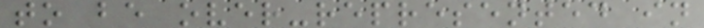to be over-represented in
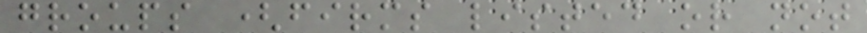groups (firms listed or not
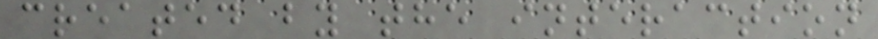created by the interaction
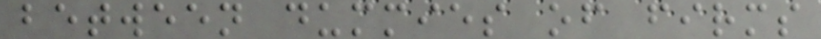between dummies of firms
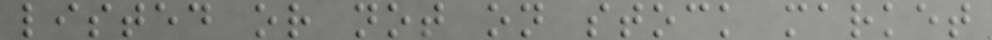listed or not on stock market
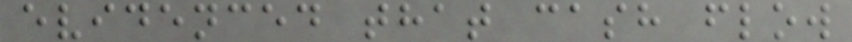evidenced that cash flow
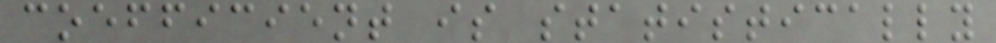coefficient is statistically
